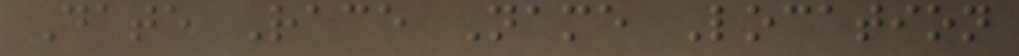Date Race Name Location
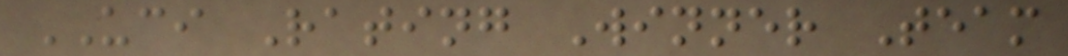UCI Rating Winner Team
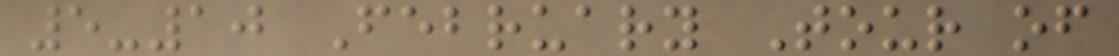5-10 February Tour of
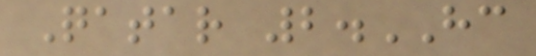Qatar 2.HC
